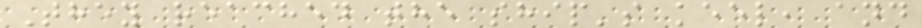They reached the ship's keel, and
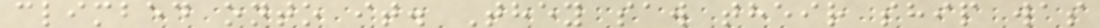climbed onto it. They saw their ship was
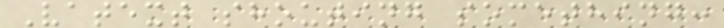Vatext shouting something:
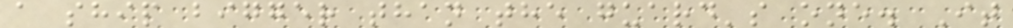a ship bigger than the guard's one. It
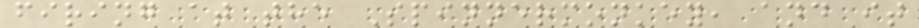firing at the Spinnermonkey, and it
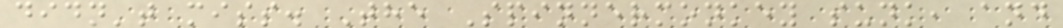didn't miss. The Spinnermonkey sunk, and
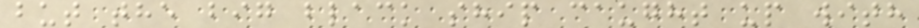but the big black ship caught up with
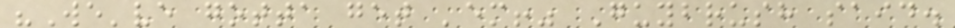"We've gotta get 'em!" Guybrush said.
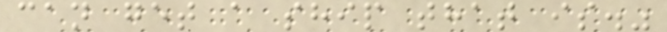can get a ship that is."
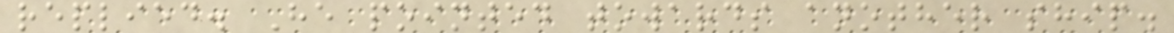replied. He pointed towards another ship.
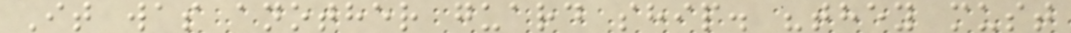It was another guard ship. "they must
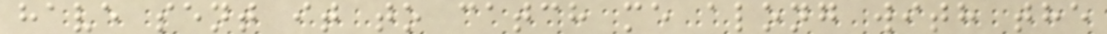have sent it to catch me along with the
